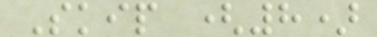Skip (8)
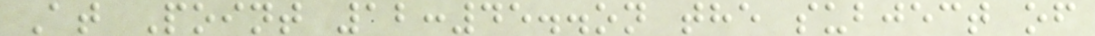At Point 12:45..on the subject of
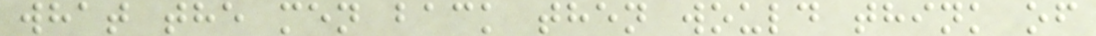what the men back then would think of
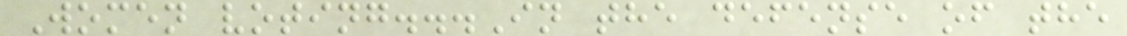Women voting...In the defense of the
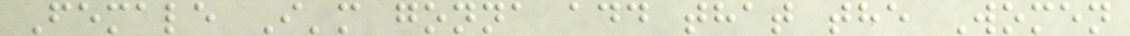Female I'm gonna add that the Women
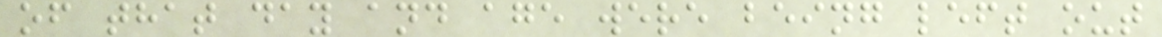of that day and age were being left out
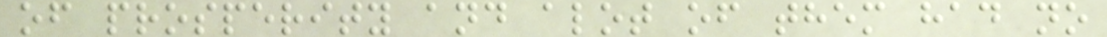of prosperity and alot of them had no
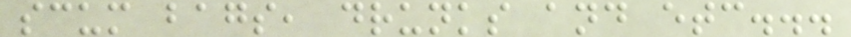scum bags, drunks and etc...
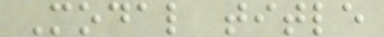Modal title
